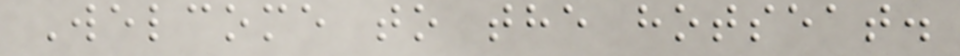Welcome to the hotseat.
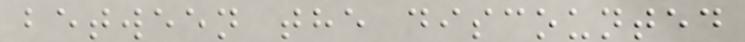between the discounted
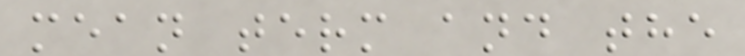mean term and the
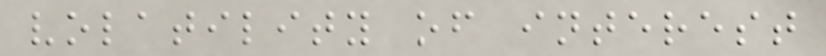volatility of interest
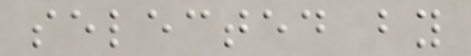selected by
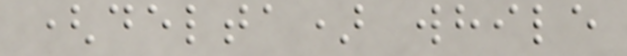(delta) while
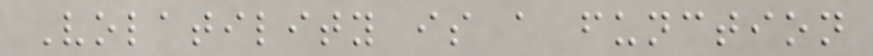Volatility is a function
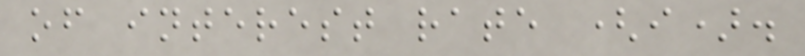of interest rate (i).
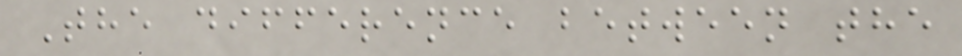The difference between the
